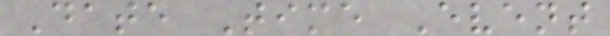Date Time Event
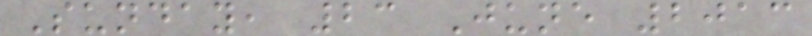Sunday, 23 June 2013
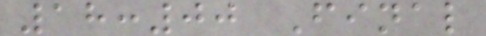18:00 Final
